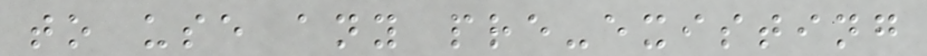to use any pre-existing
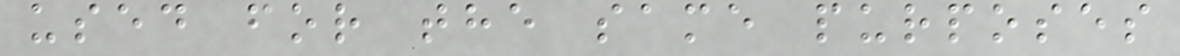used for the same purposes
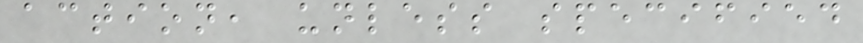action, unless specified
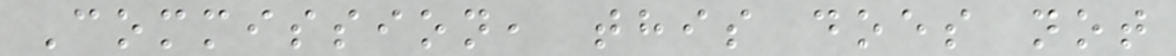Commission, this does not
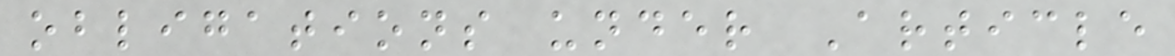obligations under Article
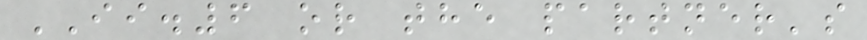II.6 or the partner's
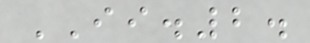II.2.
